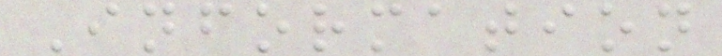Information
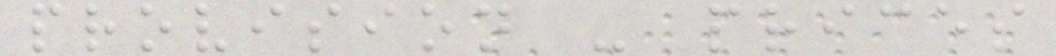provision - prices
